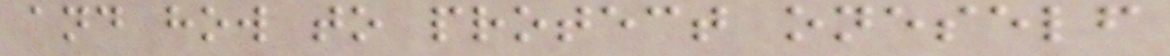and how to protect oneself
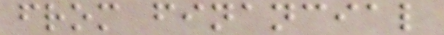from financial
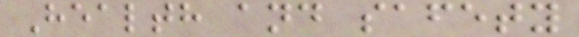Health and safety
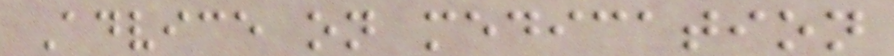Advice on medication
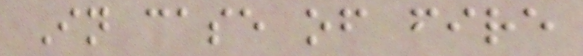In case of fire
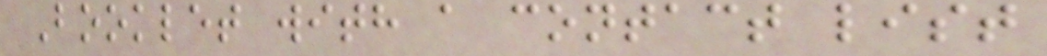Booklet with a contact list
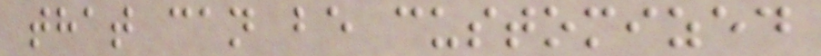that can be customized
